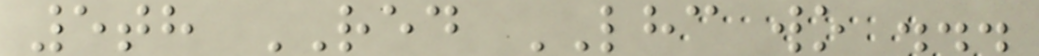5th RED LHC wo ...
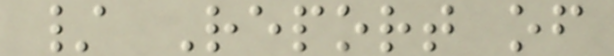/ Report of
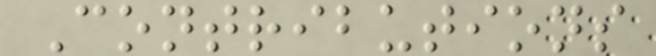Contributions
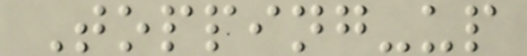Topping-up
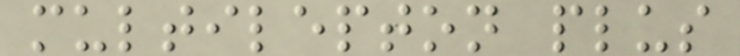multilepton plus
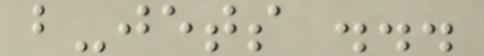b-jets ...
